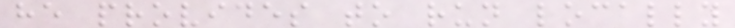he provides to run locally
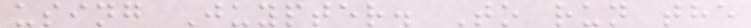using Juypter. To run the
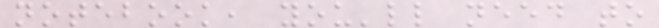notebook, you'll need to
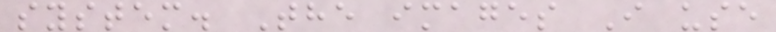system. The images I use
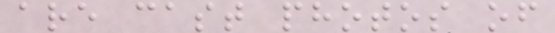are cast photos of
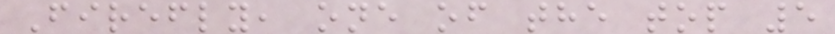Firefly, one of the top 5
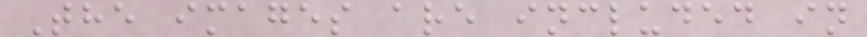The images are included in
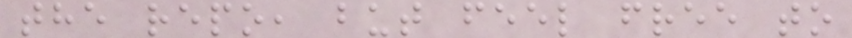the repo, but feel free to
